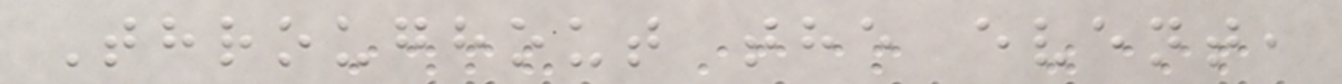Throughout the event,
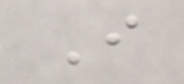I
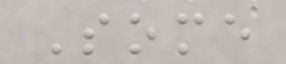Some
